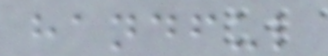handful
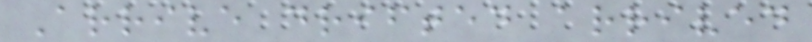Arrive drifted arrived
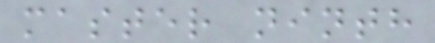master ninth
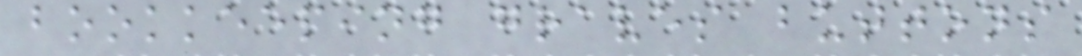bookkeeping graves buttons
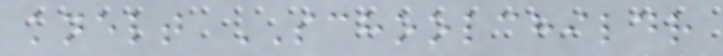knelt SCHOOLCHILDR
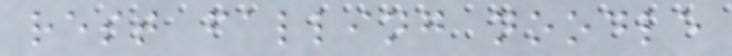rest falling noodle
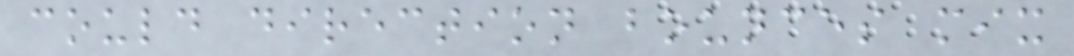could direction bounces mix
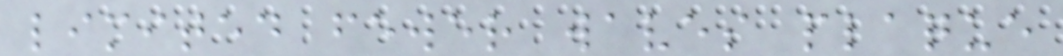limited fewer waves plaque
